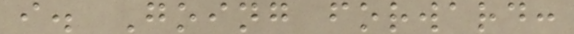i. Going forward:
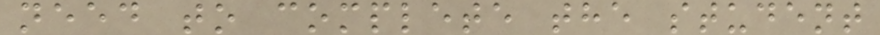need to complete the student
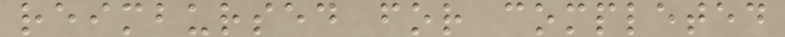reimbursed for completed
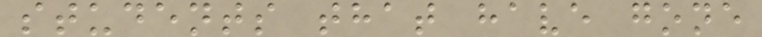students that have gone
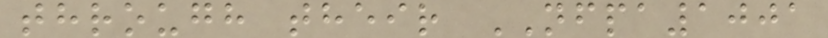through their NFPA1001
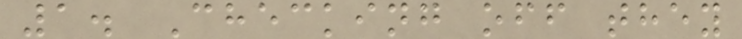1. Checking off they
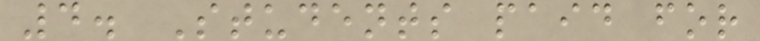4. Students paid for
